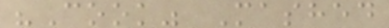"Cook" Mashed
